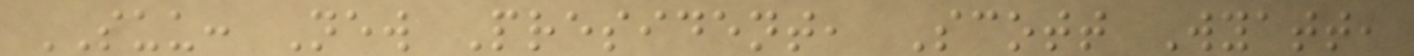SUU: New President, Scott Wyatt,
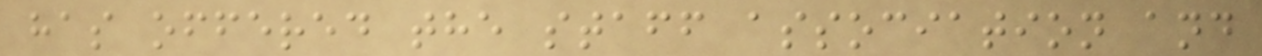has offered the staff association and
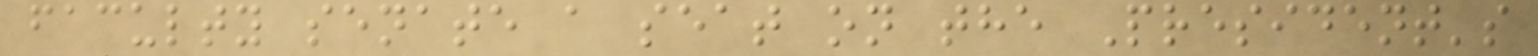faculty senate a seat on the President's
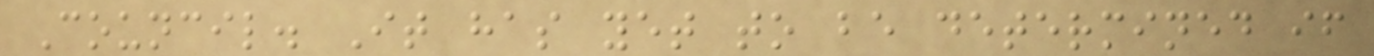Council. It has yet to be determined if
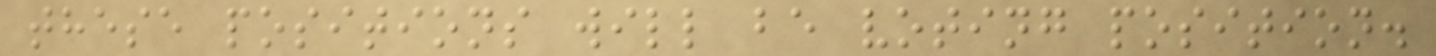these positions will be voting position.
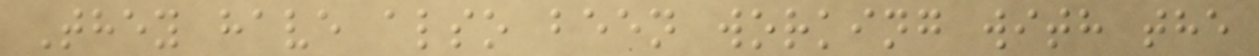They have also been working with the
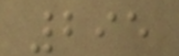295
